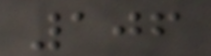106
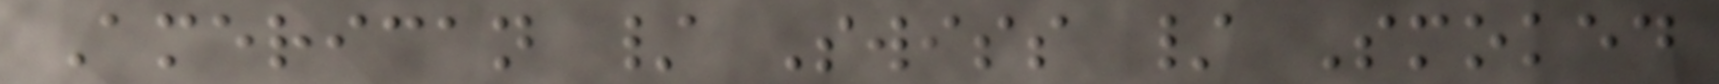American / Swiss / Smoked
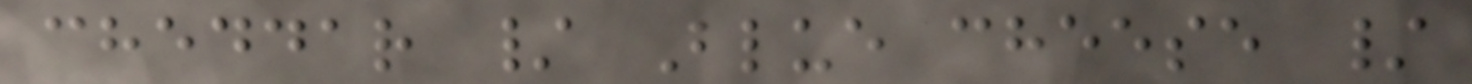cheddar / Blue cheese /
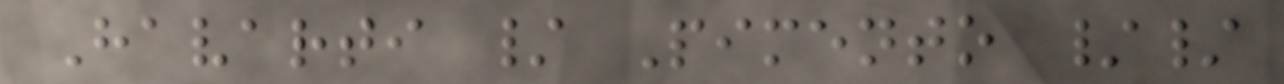Havarti / Pimento //
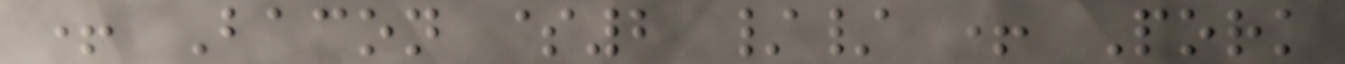+ Bacon $2 // + Pork
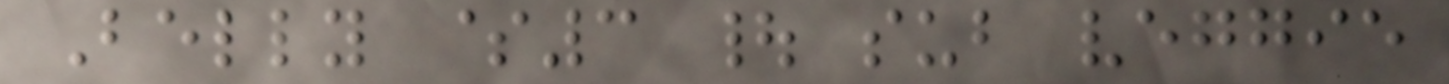Belly $3 | sub veggie
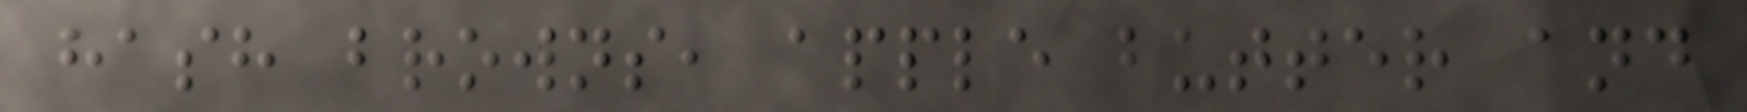hash browns, apple butter and
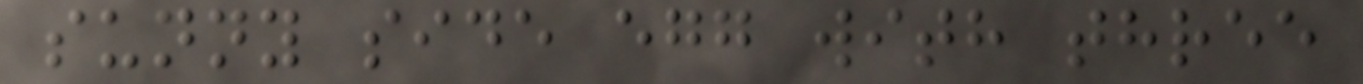sunny side egg with three
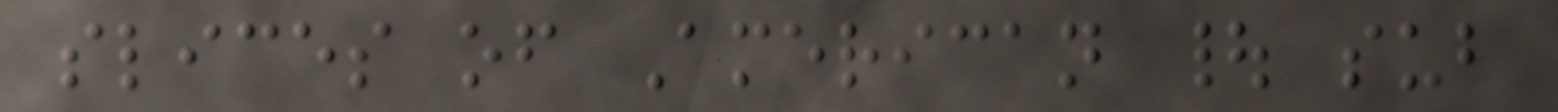slices of American | sub
